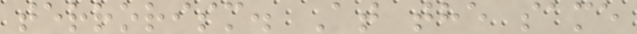terrorism. At the same
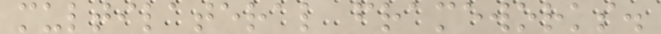multilateral frameworks.
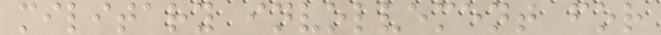military involvement for
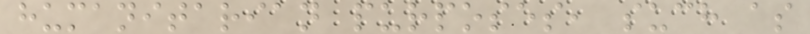humanitarian purposes, such as
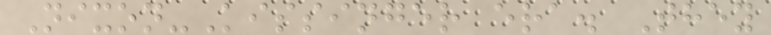Nixon-Kissinger era. They
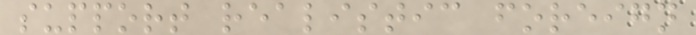support realistic foreign
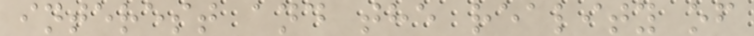interest and the reality of
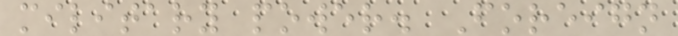military power. Foreign
